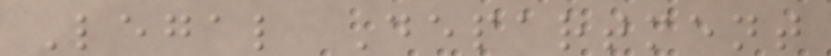Legal Department
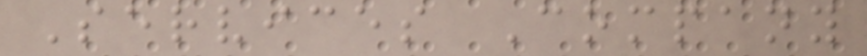Services Company
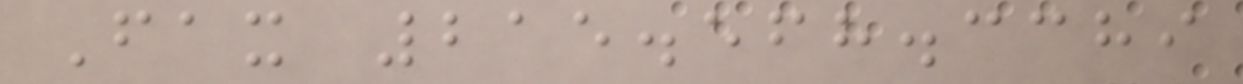Fax 215.568.3389
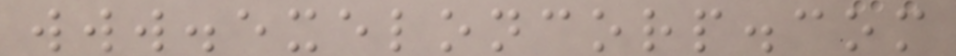www.exeloncorp.com
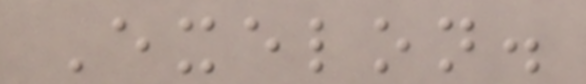Exelon.
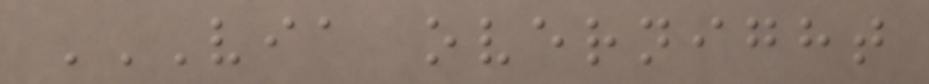VIA OVERNIGHT
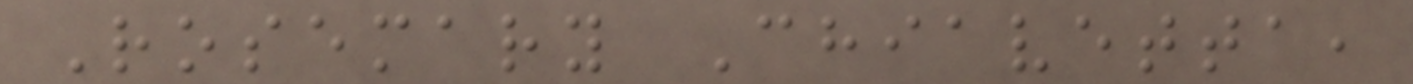Rosemary Chiavetta,
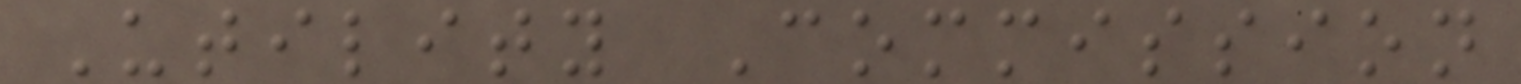Utility Commission
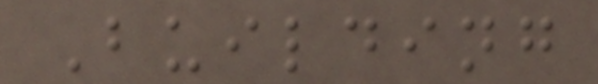Building
